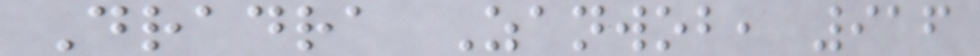Dradra Zanwob, 916
